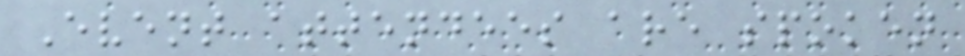Event attendees are spoken
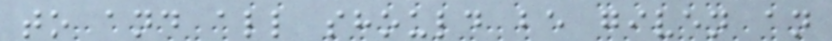to and all should be given an
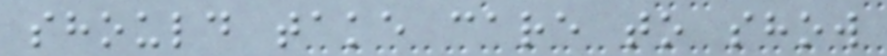should take care to show
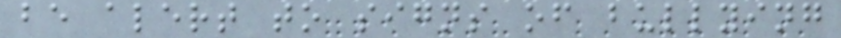be alert to signs of bullying
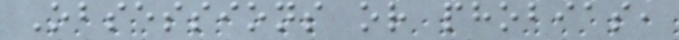Obsessions or phobias,
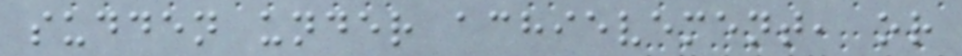sudden under achievement, or
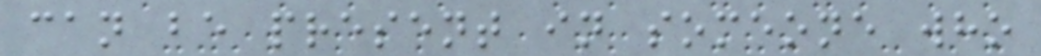can be present in someone who
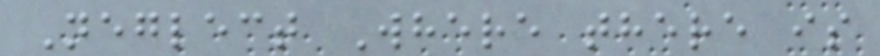Neglect Where there is
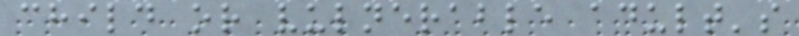child or vulnerable adult's
